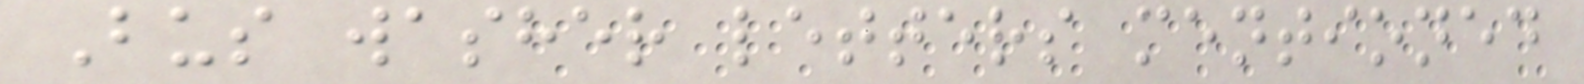Bus washer letters mentioned
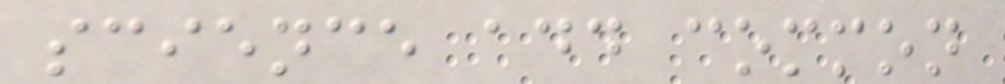science add common
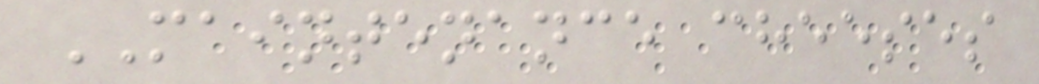MAINTENANCE cheeses
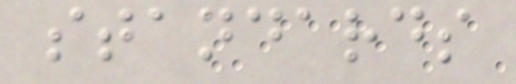standards
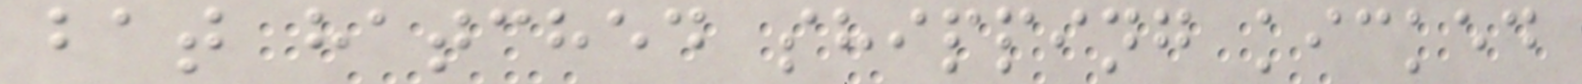bat hatched shipping kicked
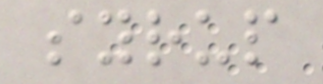syrup
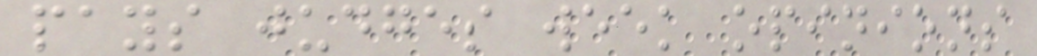pays judges week opinions
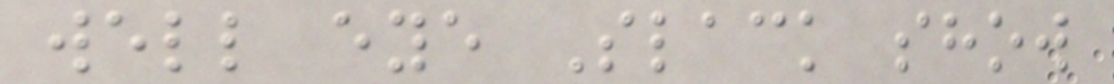well eye Slack show
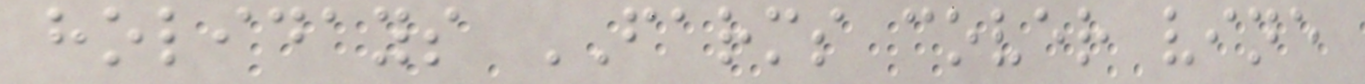holidays FARMS cover vine
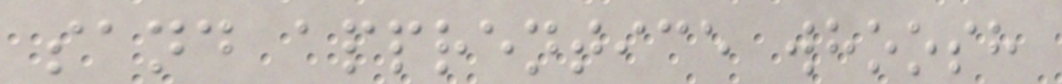sand apprentice whoosh
